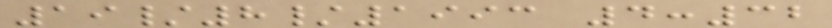19/8/1993 4:32
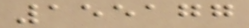155177
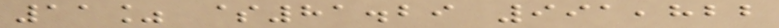11% $81.29 991,822
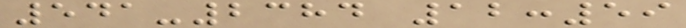541-2384 12:59
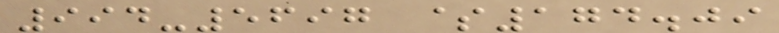994-5697 $174.09
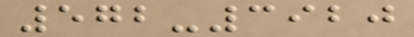572-3920
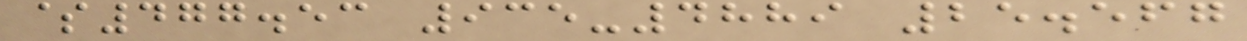$477.53 935-4889 25.567
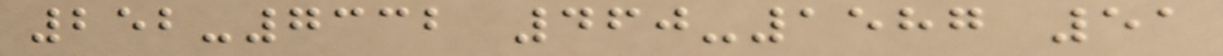252-7332 460-1587 51
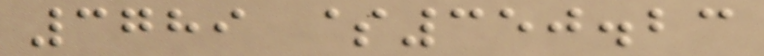3789 $350.23
